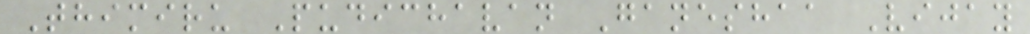Thimiru Pudichavan Ganeshaa Vijay
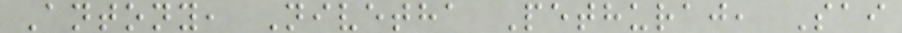Antony, Nivetha Pethuraj, Sai
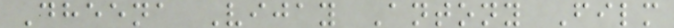Dheena Vijay Antony Film
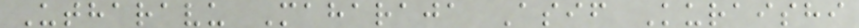Utharavu Maharaja Asif Kuraishi
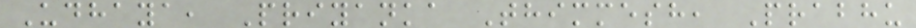Udhaya, Priyanka Thimmesh, Prabhu
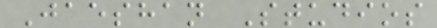Jaeshan Studios
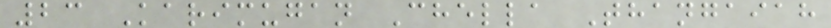23 Karimugan Chella Thangaiah
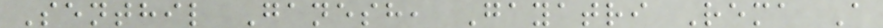Senthil Ganesh, Gayatri Rema A
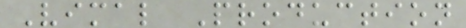Vimal Production
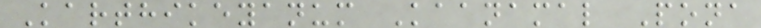Karthikeyanum Kaanamal Pona
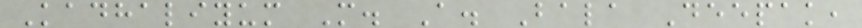Kadhaliyum M. A. Bala Deepak,
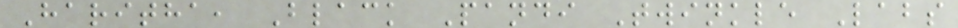Haritha, Black Pandi Twinkle Labs
